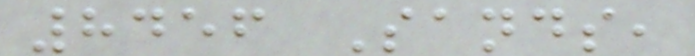8456 Sands,
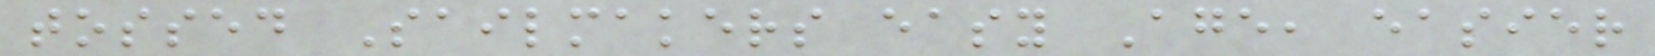tossed Sailmakers easy Age, easier
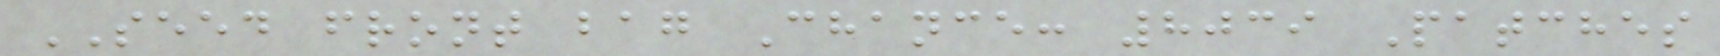SEED front bag Chance: 8039 Patches
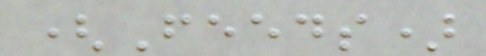(Feeds)
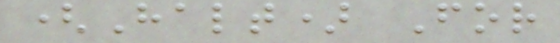(Halt) For
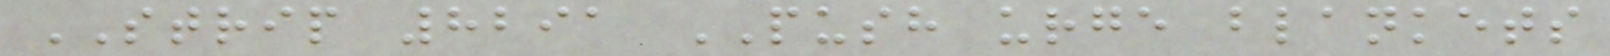STRIP 8291 PUSH urge blankets
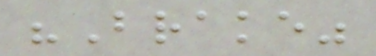"Brake"
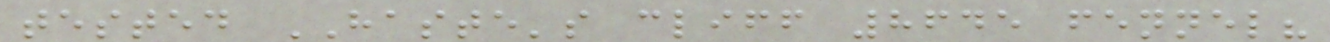tested HASTE's cliff 8645 fennel?
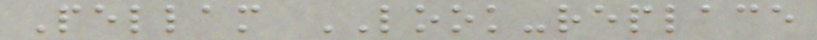Pellam LOOK-replace
